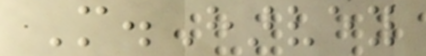M.Harvey
